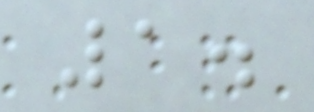1.
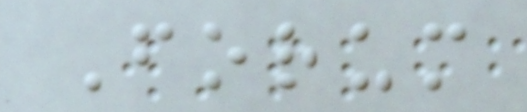Forum
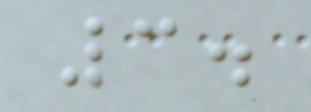3.
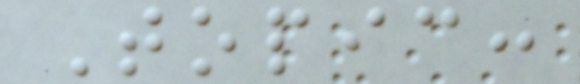Topic:
